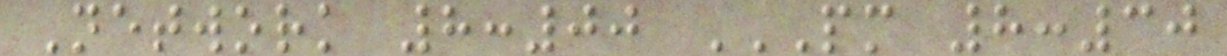Network 8:00 PM 8:30
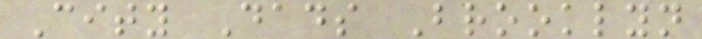City Dads Brooklyn
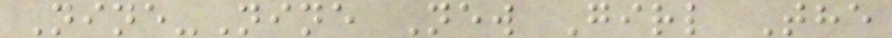Nine-Nine New Girl The
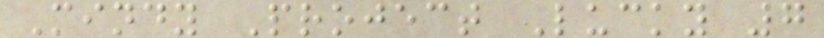Mindy Project Lucky 7
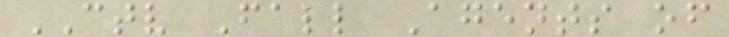CTV Fall Agents of
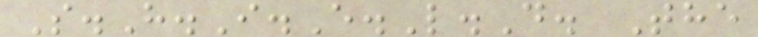S.H.I.E.L.D. The
